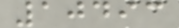10493
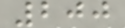200
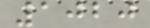1020
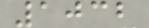1032
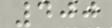400
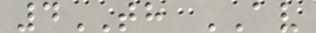4TH AV
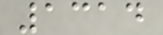1314
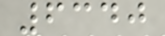6340
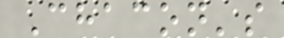Chacon's
